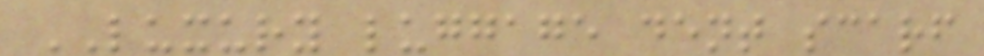LUXURY luggage dent scarf
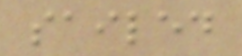sailed
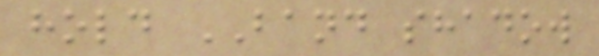hold BAND shadow
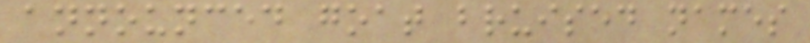announced goat bruised names
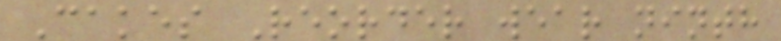Cakes Reorder wear ninth
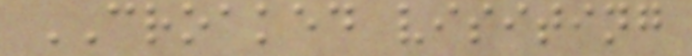CROAKED visiting
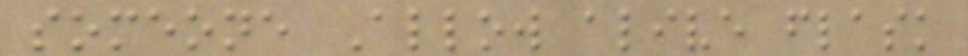someone Allow alive flask
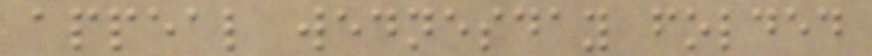appeal wednesday folded
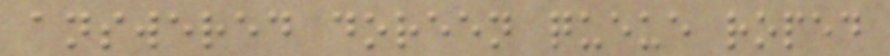answered doreen queue roped
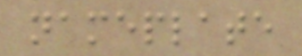nameplate
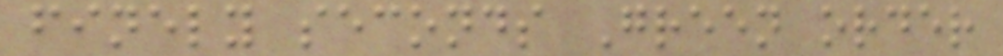finely seconds Green order
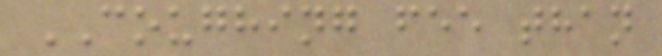COUGHING fee than
